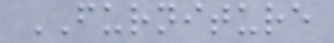FURNITURE
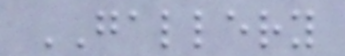GALLERY
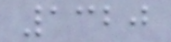1320
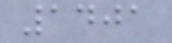1401
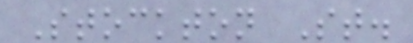Stockton St.
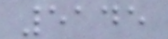5145
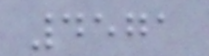4571
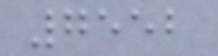7552
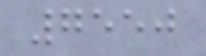7550
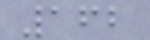162
